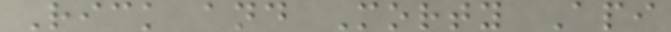Rick and Morty Api
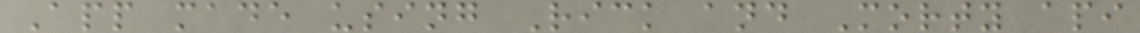App made using Rick and Morty api
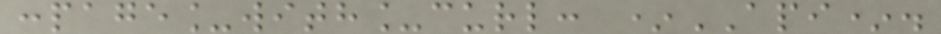:page_with_curl: *API*.
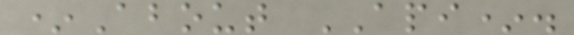*About API*.
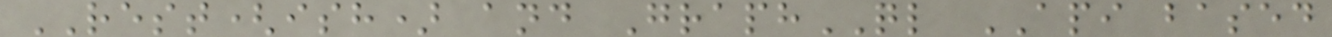REST(ish) and GraphQL API based
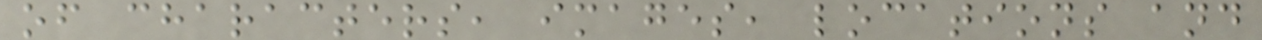of characters, images, locations and
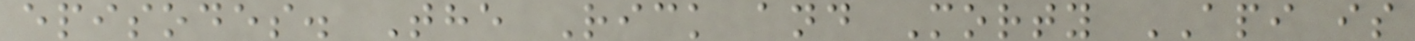episodes. The Rick and Morty API is
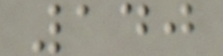140
